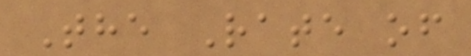The Rate of
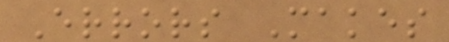Errors Makes
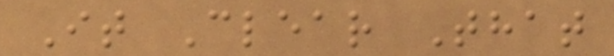It Clear That
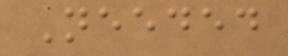Needed
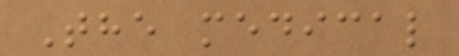The medical
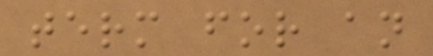term for an
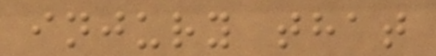injury that
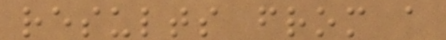results from a
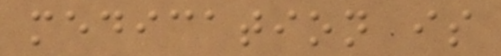medication is
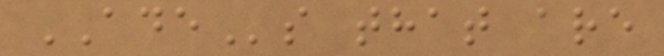ADEs that are
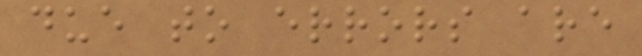due to errors are
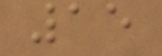15
